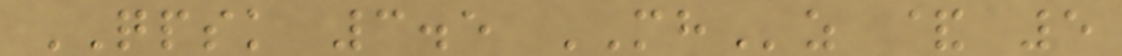QPSK 3.5 MHz & 5
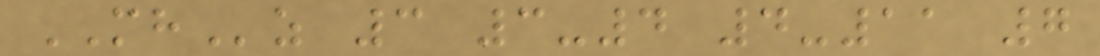MHz 3 3-4 4-11 7
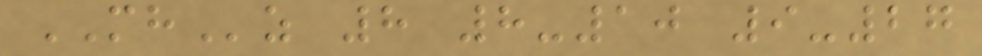MHz 8 8-10 9-27
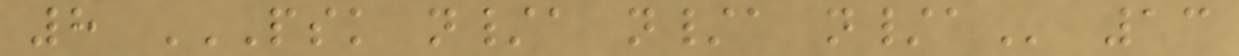8 PSK N/A N/A N/A 13
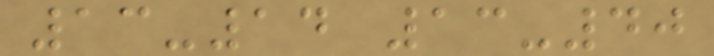13-14 13-40
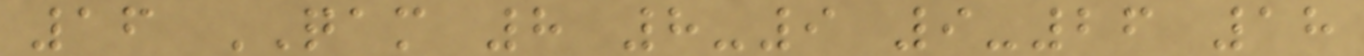16 QAM 8 8-9 9-26 18
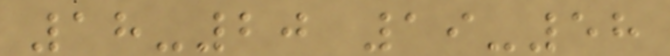18-20 19-58
